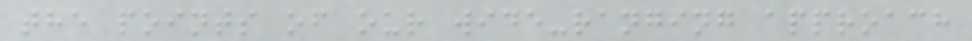the points of our wide-ranging approach
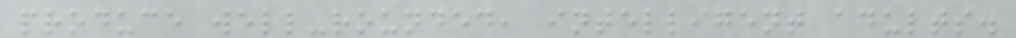produce well-rounded, intelligent adults.
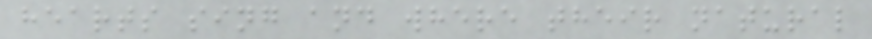hearts sing and where their natural
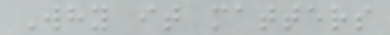Why it matters
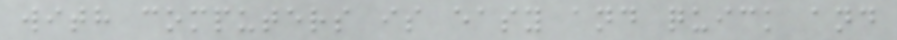with computers is easy and quick and
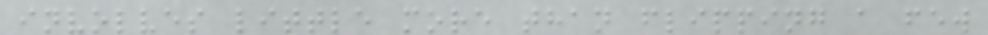involves little more than flipping a few
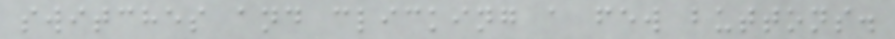switches and clicking a few buttons.
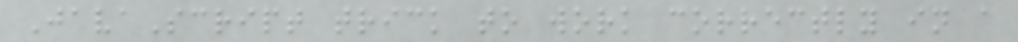JavaScript trick to work correctly in a
